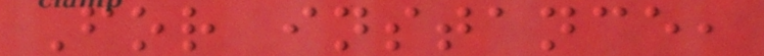For instance,
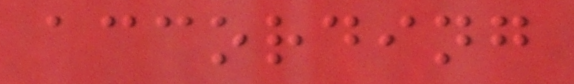according
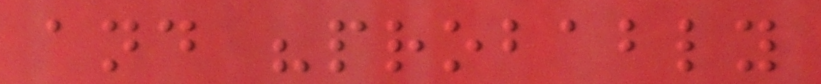and "probably
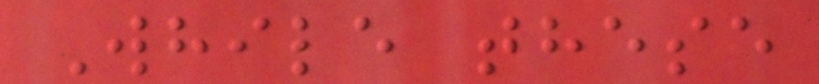While these
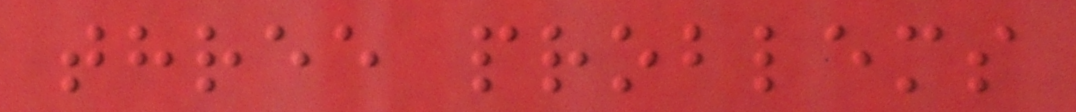three problems
